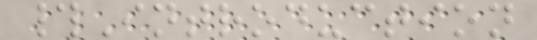#Introduction
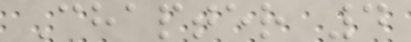Chapter 4
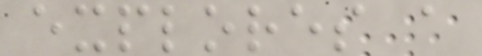explores a
